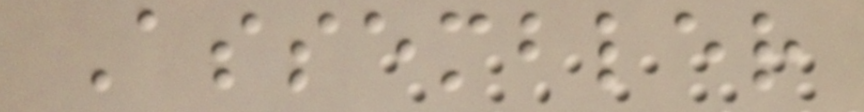Assembler
